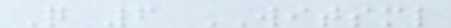Q 6 WITSML
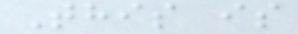This is
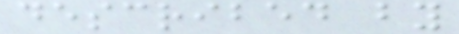described by
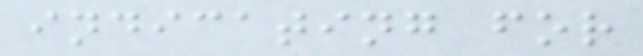indicating for
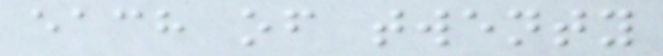each of twenty
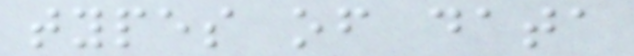types of data
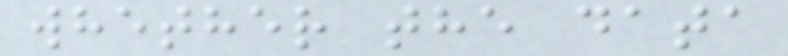whether the data
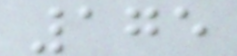175
